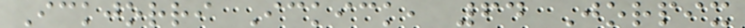Ickjorri Ickick, 64 Jorpix
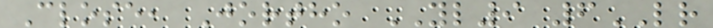Close, Jortho YL9 6LR
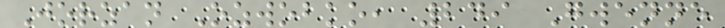Jorzan Ozwobko, 249 Gwenne
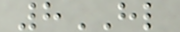8HL
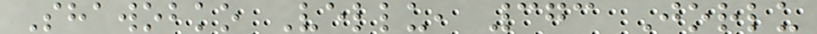Shawobko Vellu, 373 Jorlu
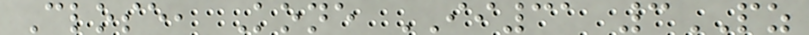Close, Kone II31 3PZ
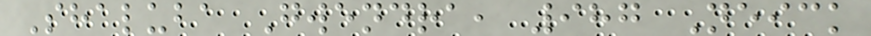Shaluba Gwendra, 987 Neick
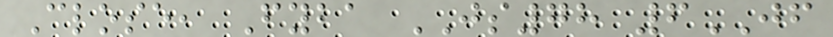Close, Fyba JS78 6JF
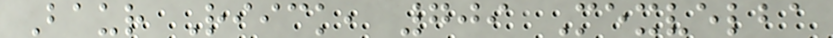Baur Riick, 709 Mexvelba
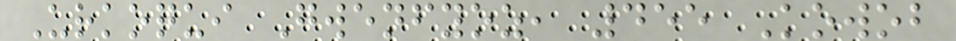Urkoqui Gwenfyoz, 455 Kowob
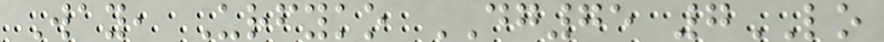Way, Urfyko DG75 7LO
